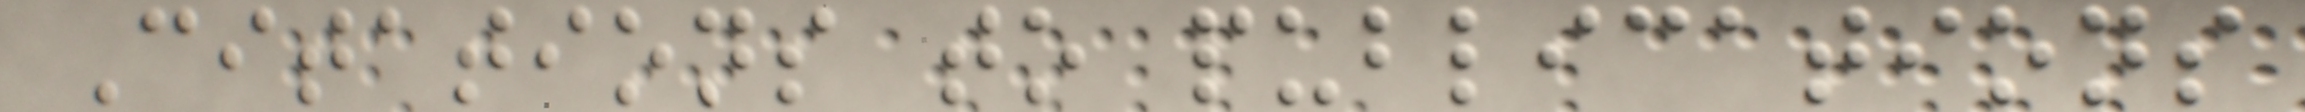Citations to publications
